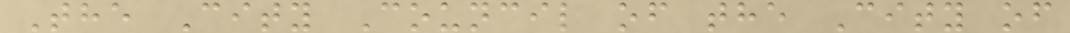The City Council of the City of
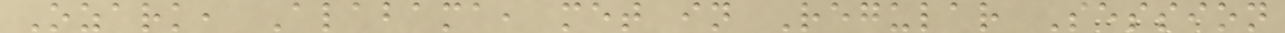Ozark, Alabama, met in Regular Session
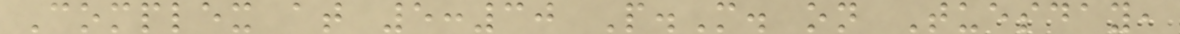Complex at 5:30 P.M. on Tuesday,
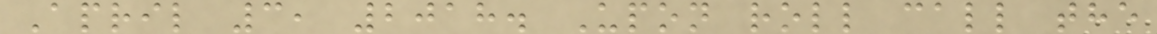April 3, 2018. Upon roll call the
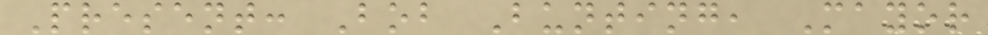Present: Bob Bunting, Mayor
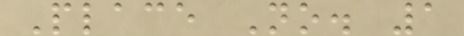Place No. 1
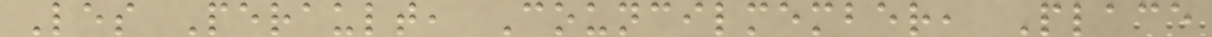Les Perault, Councilmember, Place
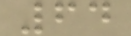64
